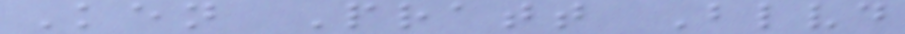Ken Pratt Blvd
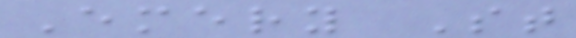Emery St
